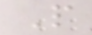P
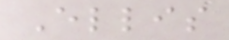Ellis
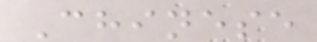Chinese
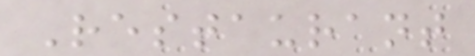Restaurant
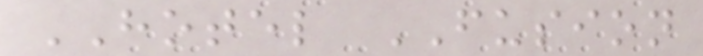HOTEL FUSION
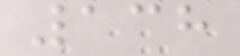138
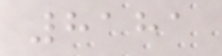8181
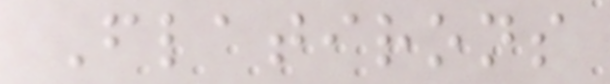Flatirons
